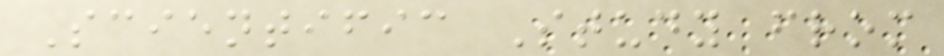Scientific Study from
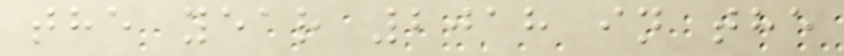the year 2018 in the
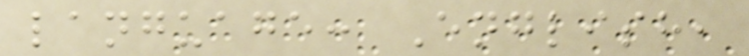language: English,
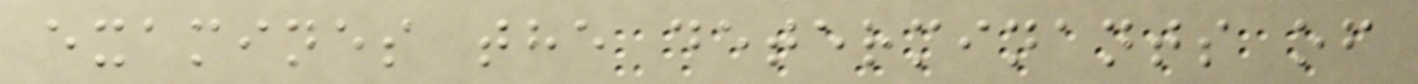examines the determinants of
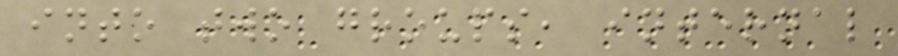into two groups, internal
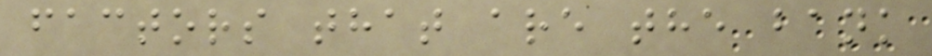factors that are the bank
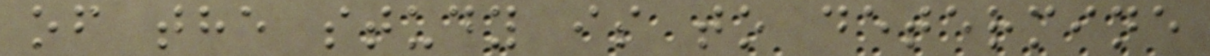of the study is to determine
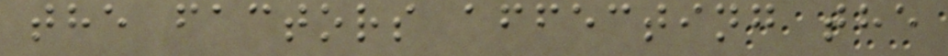the factors affecting the
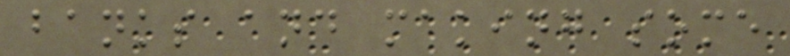banks and making some
